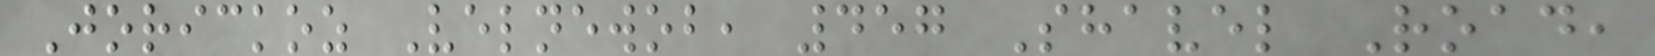Jorickoz Velnewob, 457 Shavel Road,
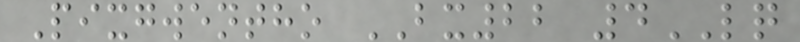Pixgwentho BX22 4LQ
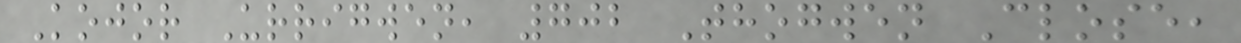Kojor Urrigwen, 702 Thogwen Close,
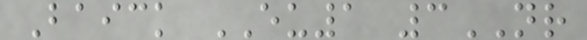Baick EU1 3NR
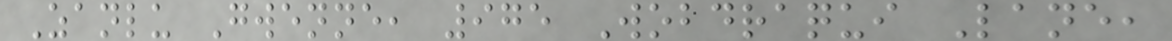Zanlu Gwenne, 975 Wobdraqui Lane,
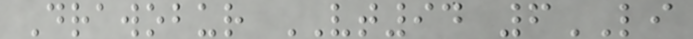Drawobur VT94 6LI
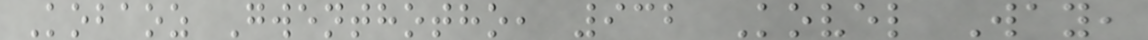Kobaoz Gwenthotho, 932 Kovel Way,
